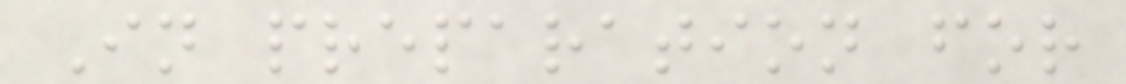In preparation for
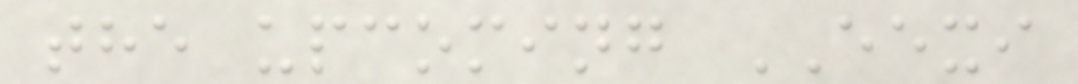the upcoming EEXI
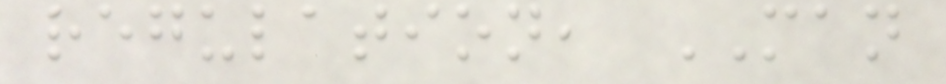regulation, MAN
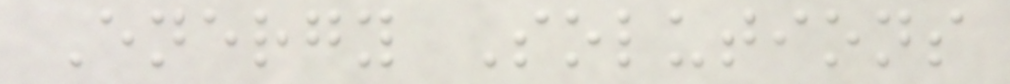Energy Solutions
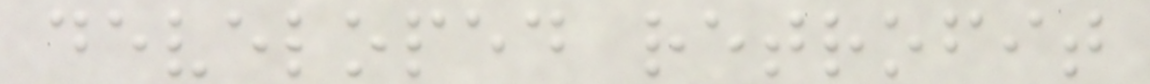developed retrofit
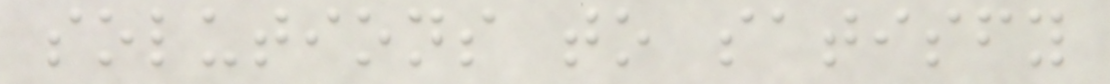solutions to satisfy
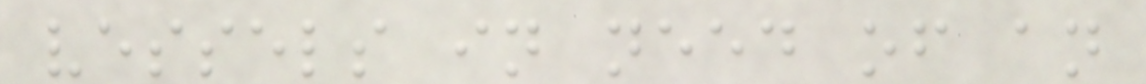vessels in need of an
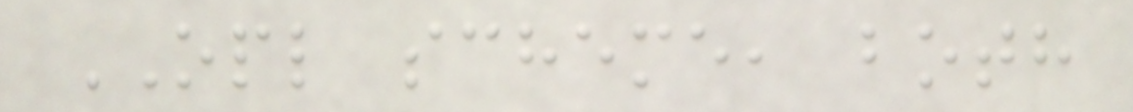OPL scheme, both
